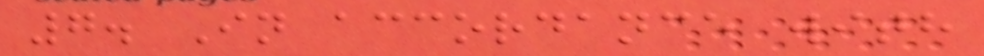7. In accordance with
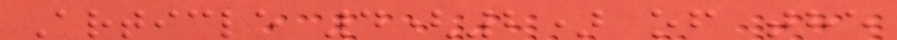Article 4(2) of the
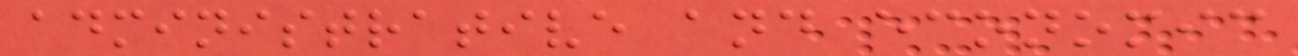administrative and economic
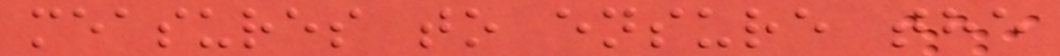measures to ensure the
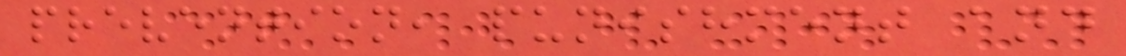prevention, punishment and
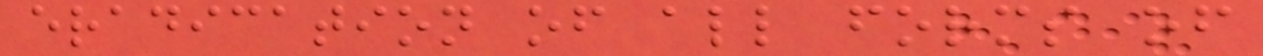eradication of all forms of
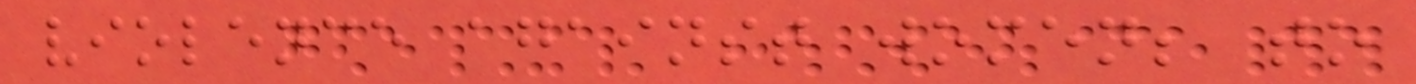violence against women; to
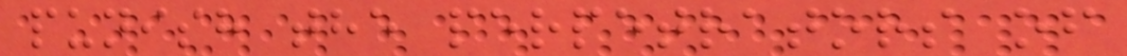punish the perpetrators of
